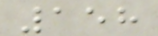158
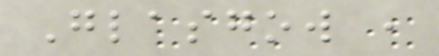Glasgow ,
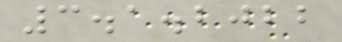3.1.2022
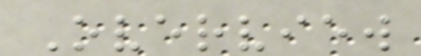Overview
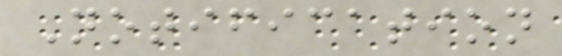Notification
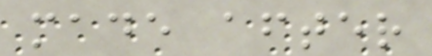made after
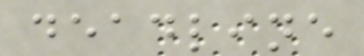deadline
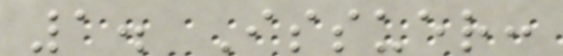1. Issuer:
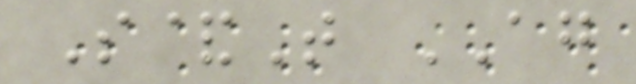S&T AG
